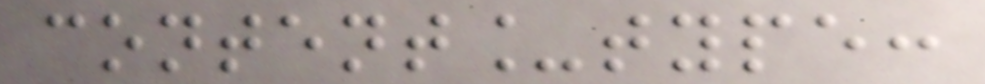content_type:
